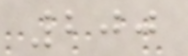200
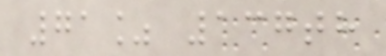71% 137th
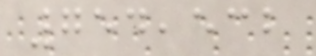754,532
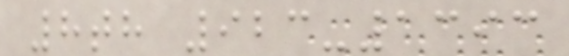8th 923-1393
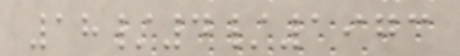18/4/1973
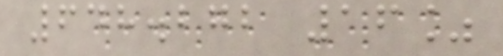648.272 16%
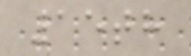15th
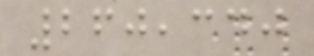260,340
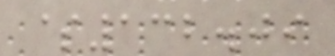$132.09
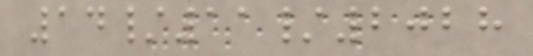14/11/2028
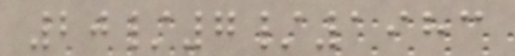20/7/1983
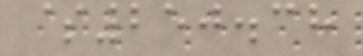$250.38
